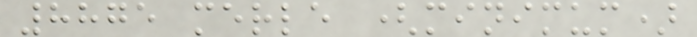8875 merle (minimum)
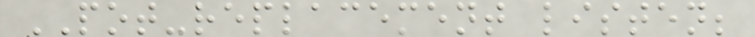POT-replacement listen;
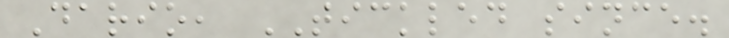Dario, TICKLED since.
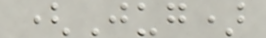(Jug)
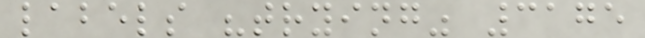labels "trying" 3175
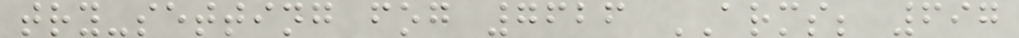try-setting fog 7626 ARMS; 697
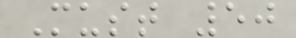Must 50
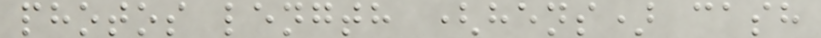photos length (hens) cash
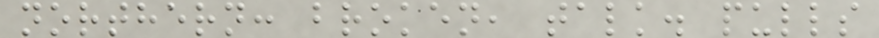northern: broken, talk. pulls
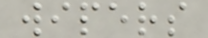wipers
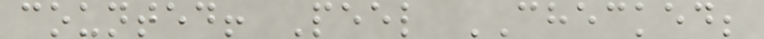counted! Peel CHECKED;
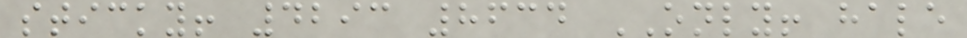sticky! 4293 8634 ONLY! hale
